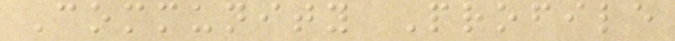Community Profile
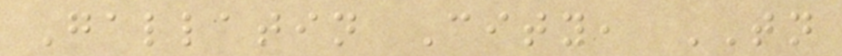Gallatin City, TN
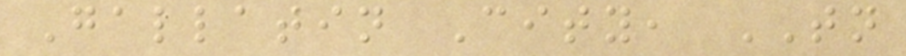Gallatin City, TN
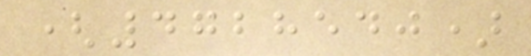(4728540)
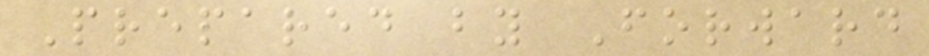Prepared by Forward
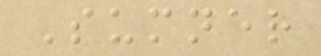Sumner
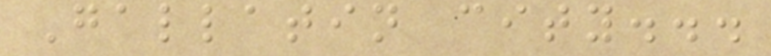Gallatin city...
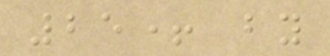25+ by
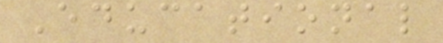Educational
